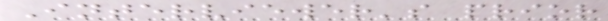Interviewer's prior
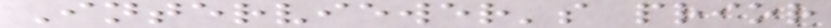Interviewer's prior
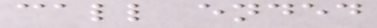call ended
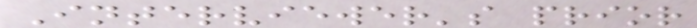Interviewer's prior
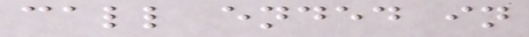call ended in
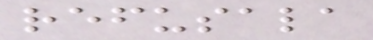refusala
